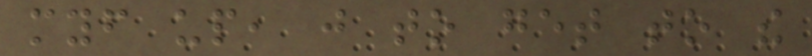myself up, just to get to the
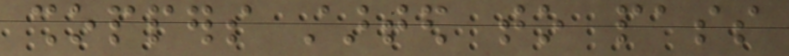shoppers started to pass
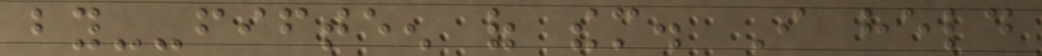by--fifteen of them. I held
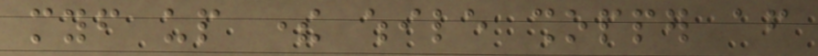myself up there while shopper after
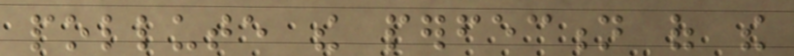pollute the perfection of the
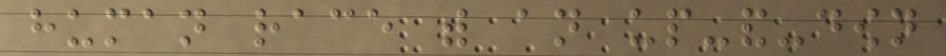human race with an up-and-down
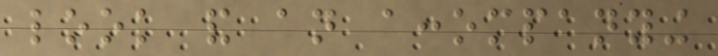look and an accompanying
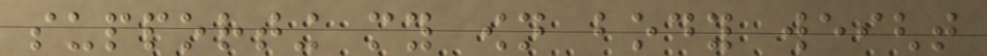supporting my own body weight
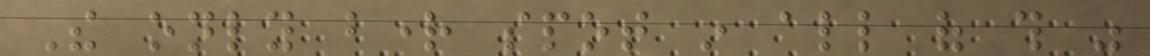The only bright spot in all of this was
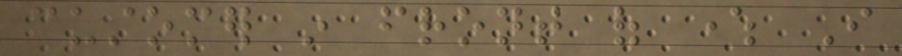customer in front of where I
